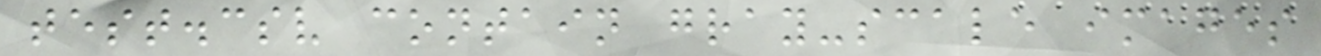test.csv contain gray-scale images
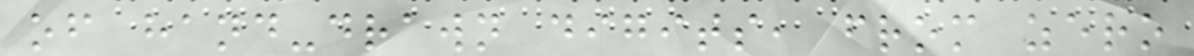of hand-drawn digits, from zero
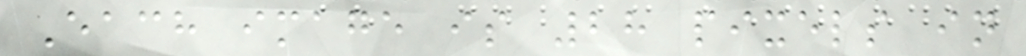Each image is 28 pixels in
